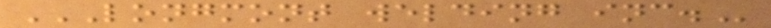LONGMONT WELDING INC.
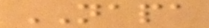NAPA
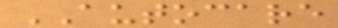AUTOCARE
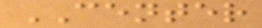CENTER
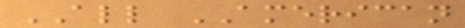ALL AMERICAN
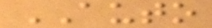AUTO
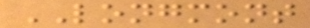LONGMONT
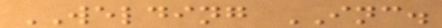WELDING INC.
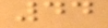44
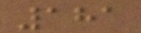181
